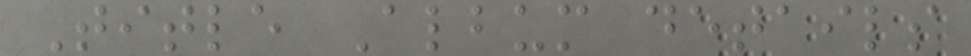Title Album details
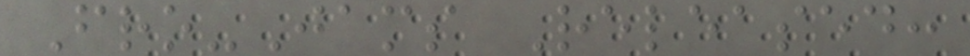Fro-Jams Released:
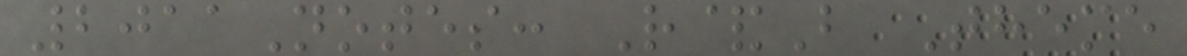2011Notes: R&B Theme
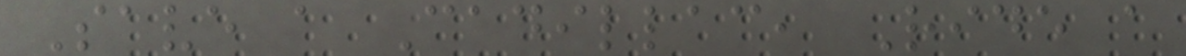Save a Cadillac, Ride a
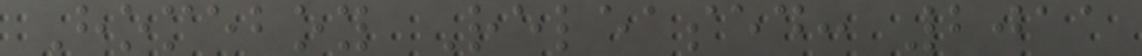Homeboy Released: 2011
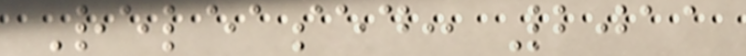Released: 2011
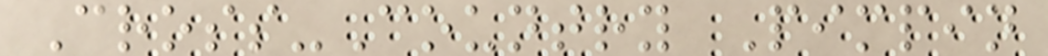Cross-Country Pimpin
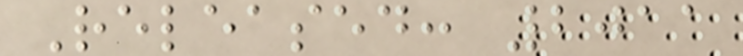Released: 2011
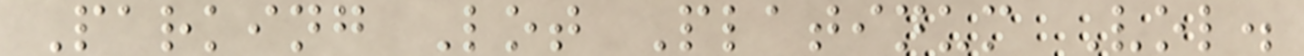Parking Lot Platinum Vol.
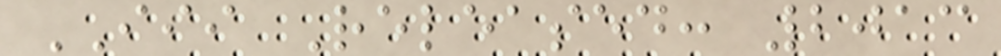III Released: 2013
